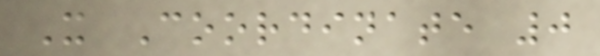X Coordinate 0
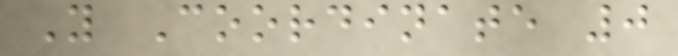Y Coordinate 0
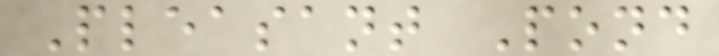Pleasant Pond
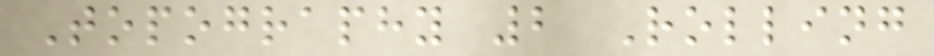Topography 2 Rolling
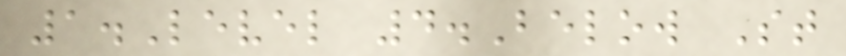1.Level 4.Below St
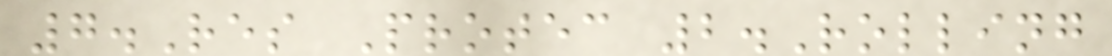7.Res Protec 2.Rolling
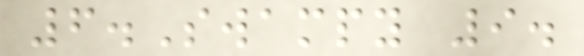6.Swampy 9.
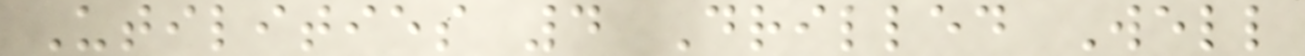Utilities 4 Drilled Well
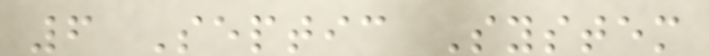6 Septic System
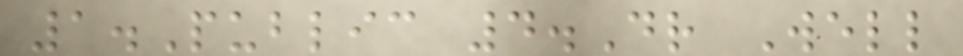1.Public 4.Dr Well
